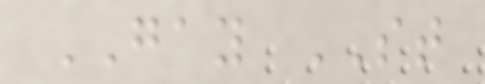GAY ST
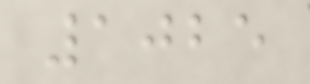1025
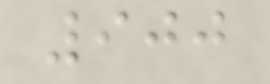900
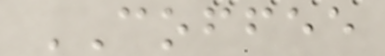COFFEE
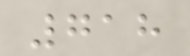718
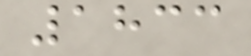1833
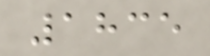1835
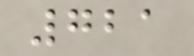721
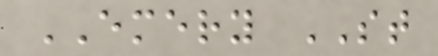EMERY ST
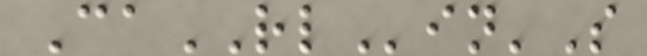CaRLin'S
